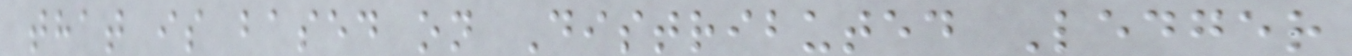that is based on Distributed Ledger
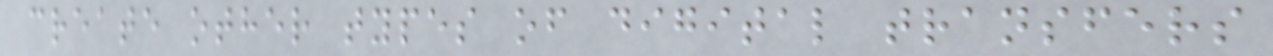create other types of digital transfers
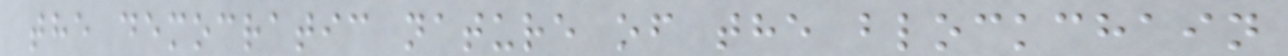the democratic nature of the blockchain
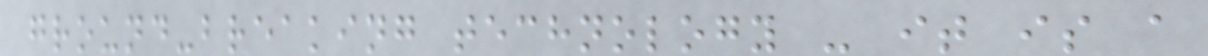ground-breaking technology - it is a
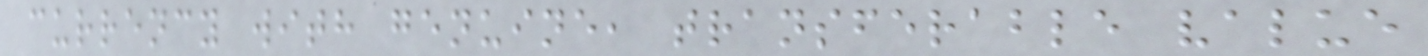currency with genuine, transferable value
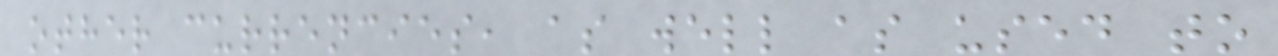other currencies, as well as used to
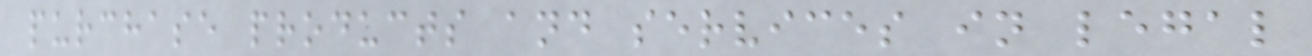purchase products and services in legal
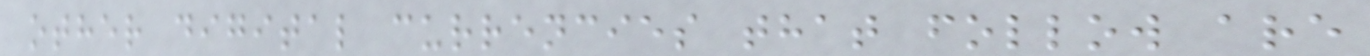other digital currencies that follow are
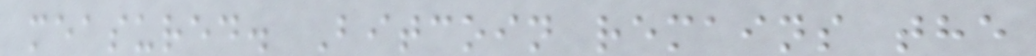measured. Bitcoin remains the
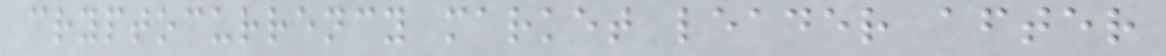cryptocurrency market leader after
